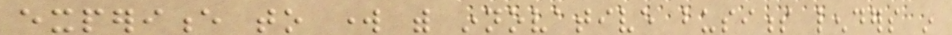experience to work with innovative business lenders in
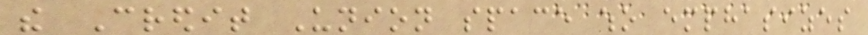the Credit Union space who emphasizes
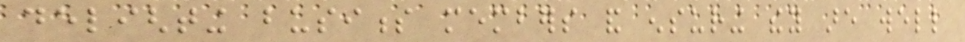delighting business members and ensuring they are well
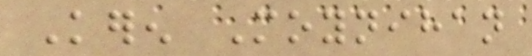Keren Moynihan
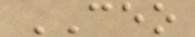CEO
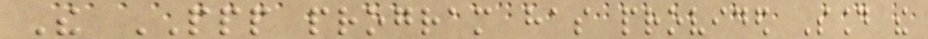The PPP program has provided Sound the
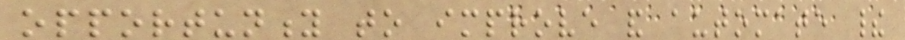opportunity to improve and automate their
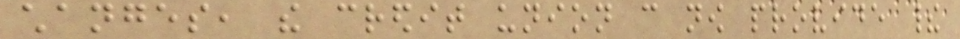changes, the credit union can now provide their
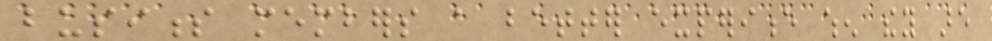business members a better experience when they are
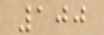100
